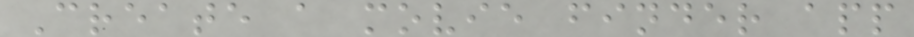Create a movie finder app
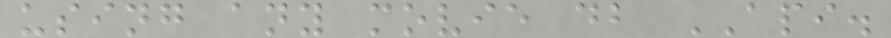using any movie db API.
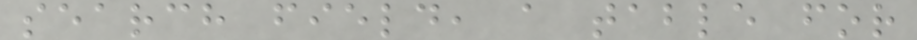search field, a table for
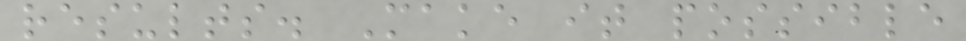results. Make it possible
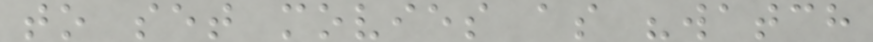to set movies as "watch
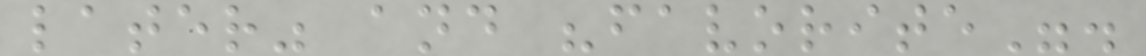later" and "favorite".
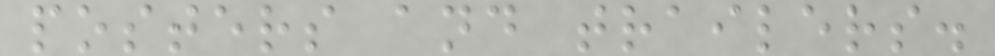posters and trailers.
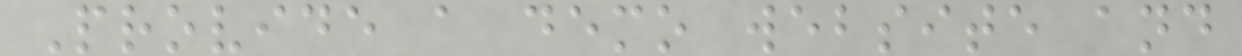Provide a demo website and
